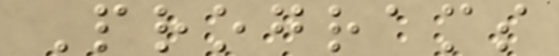Programs
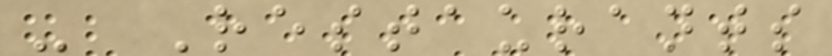- Restaurants
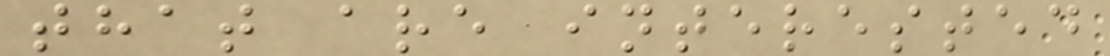that are interested
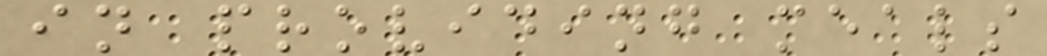in providing meals
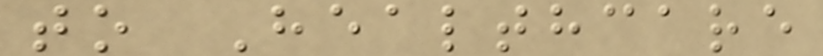to Healthcare
